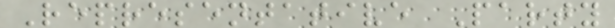Representative Party
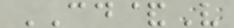CD&V
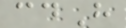cdH
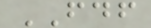FDF
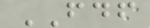FDF
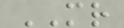MR
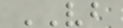VB
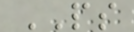PS
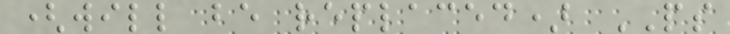(will be replaced) PS
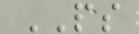PS
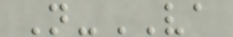N-VA
